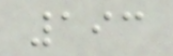193
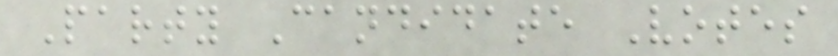Party Candidate Votes
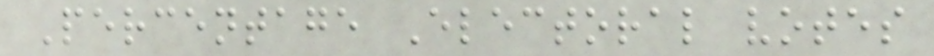Percentage Electoral votes
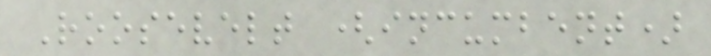Roosevelt (incumbent)
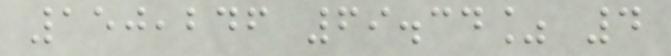150,246 69.34% 4
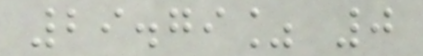29.79% 0
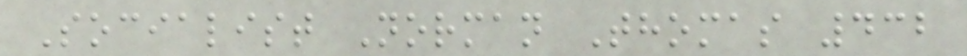Socialist Norman Thomas 432
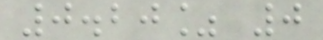0.20% 0
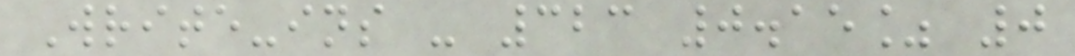Write-ins - 323 0.15% 0
